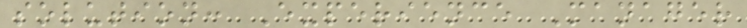solution: Experience Manager
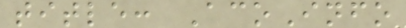title: AcoInfo
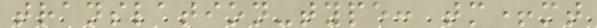translation-type: tm+mt
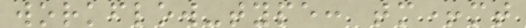workflow-type: tm+mt
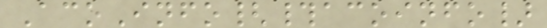AcoInfo{#acoinfo}
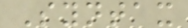Syntax
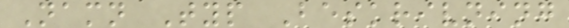Namn Typ Beskrivning
